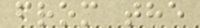from the
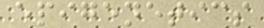epigenetics
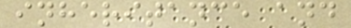inheritance and
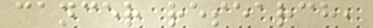cancer research,
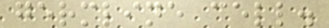germline cell.
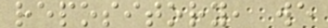repository, we
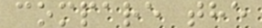compare the
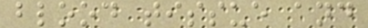blood tissue and
